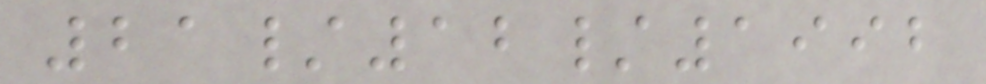21/12/1992
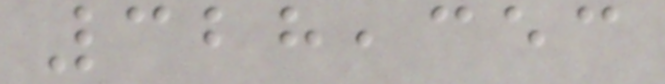328,353
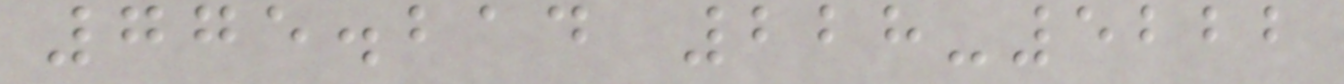775.214 228-5222
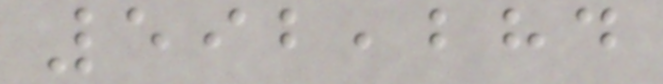592,284
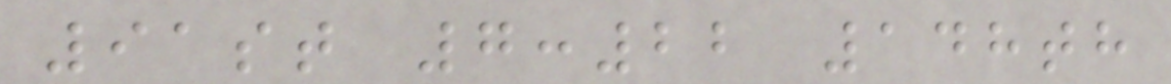91st 7:22 148th
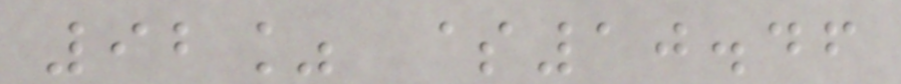92% $10.46
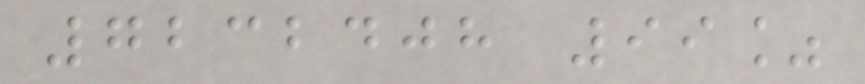7232408 99%
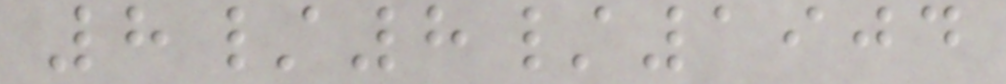8/8/1904
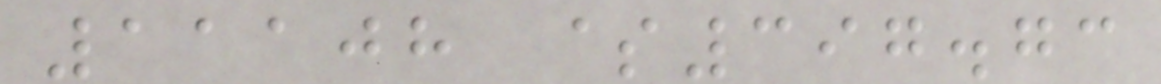11108 $397.73
